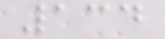134
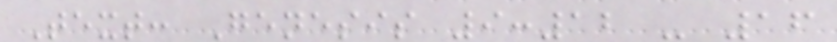Text: Genesis 9:12 - 16
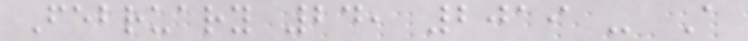February 24, 2019 - A
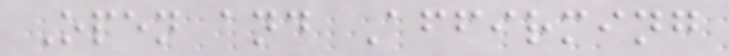Open and Affirming
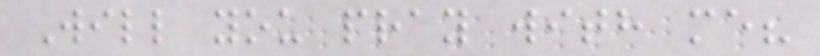Will you pray with me?
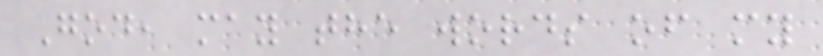God, may the words of my
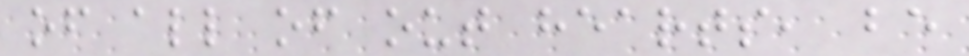of all of out hearts, be
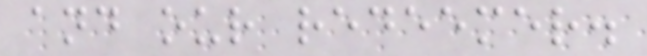and our redeemer.
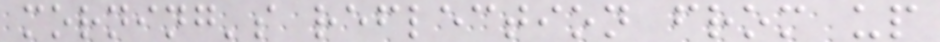morning's reflection from up
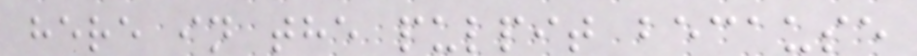here in the pulpit because
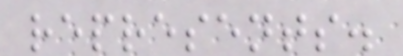represents.
